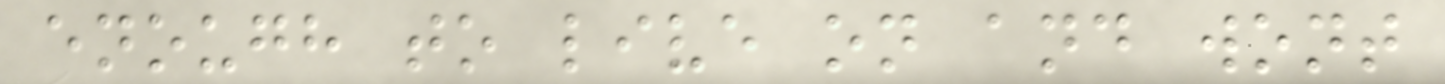enough to live on and wont
